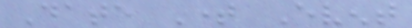Date Time Event
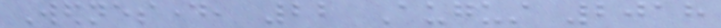Wednesday, 22 August 2018
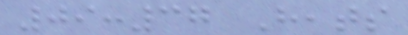09:37 Heats
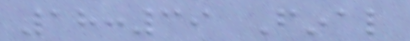18:39 Final
